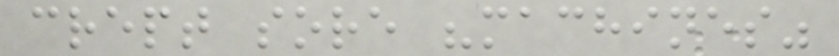crept sore "machines"
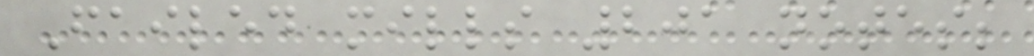Failed mills 201 notes;
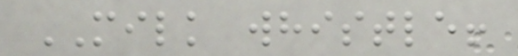MILK whistle!
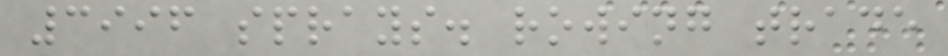3996 sprays. rowing trade
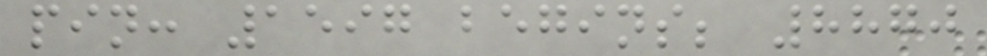pin: 1597 begins; 8870
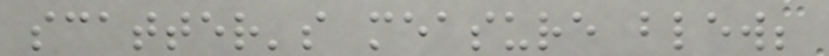scatter's measure blew;
